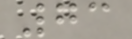73
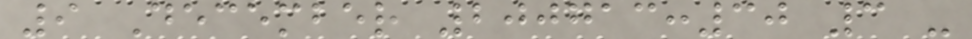9 December 200713:30 3 -
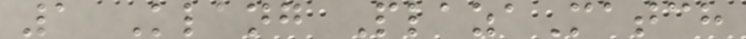1 Klang PlazaMatch
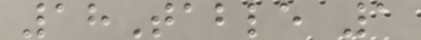18Table 1
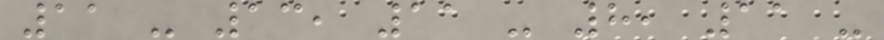11 - 13, 11 - 8, 11 -
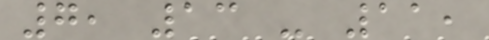7, 13 - 11,
